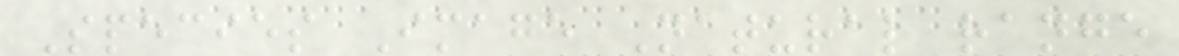Species Image Natural range
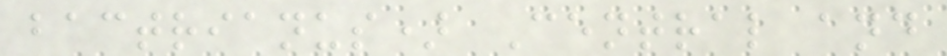bactrianus) Central and
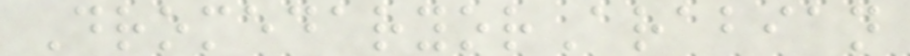DromedaryorArabian
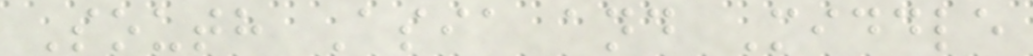South Asia and Middle
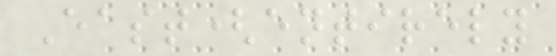East(entirely
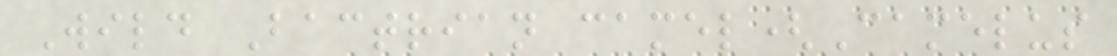Wild Bactrian camel(Camelus
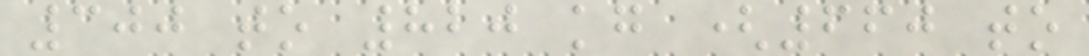300 to 820 kg (660 to
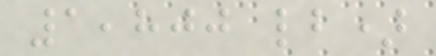1,800 lb)
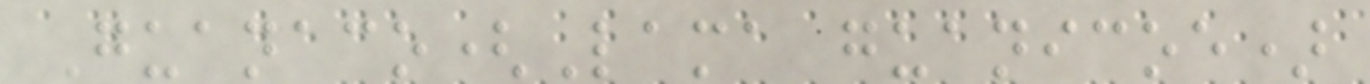Guanaco(Lama guanicoe)
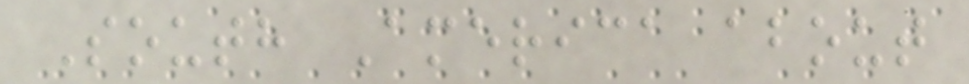South America about
